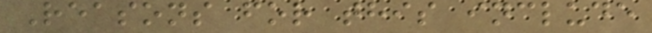Reasons for this include
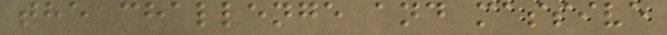the challenge and massive
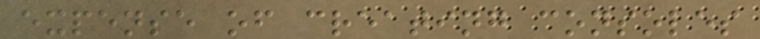expense of creating consoles
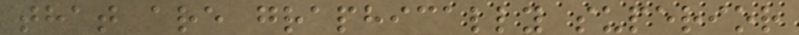that are graphically superior
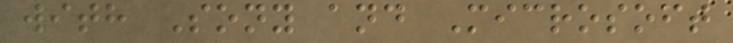with Sony and Microsoft
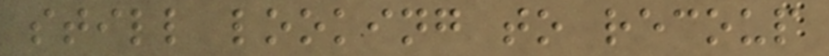still looking to recoup
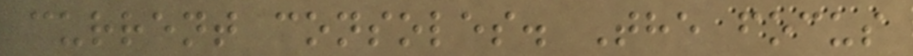current consoles. The focus
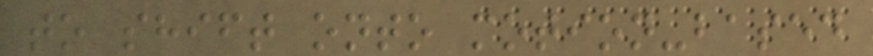to shift onto motion-based
